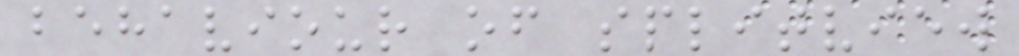behaviour of splitview
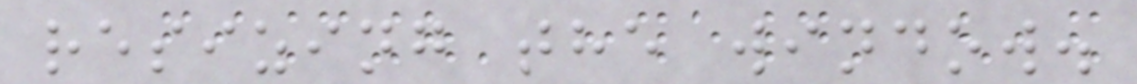resizing the window.
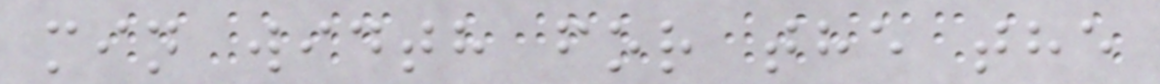min width for the the
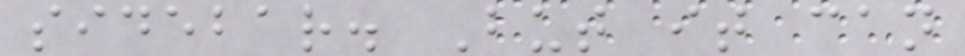sidebar. But it can
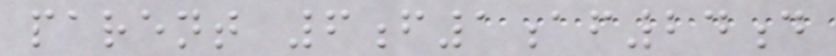parent 6f1af24d
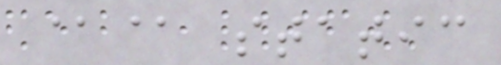@@ static
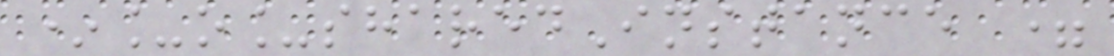*_o_sharedInstance =
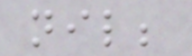nil;
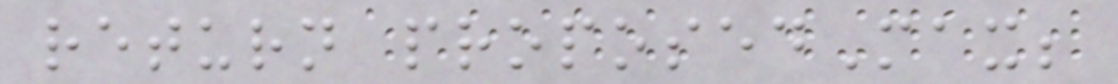return proposedMax;
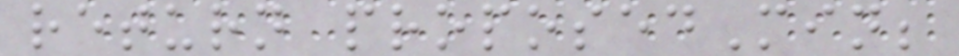return proposedMin;
